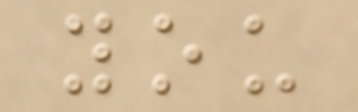you
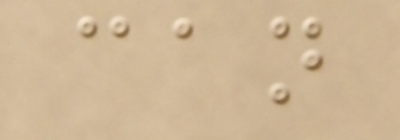can
